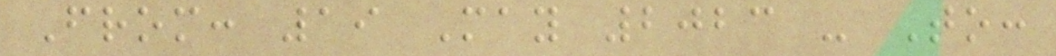From: 19 May 2023 - To:
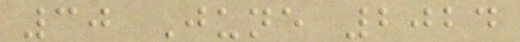30 June 2024
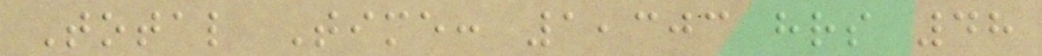Total Time: 1,303 hrs 48
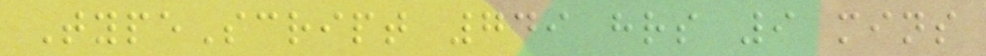TypeScript 749 hrs 9 mins
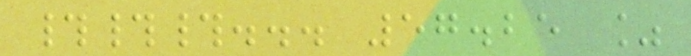###... 57.25 %
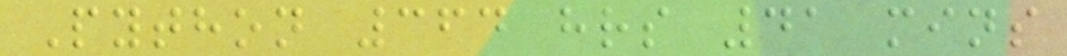Python 364 hrs 41 mins
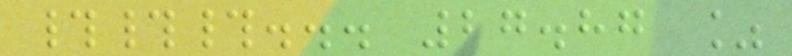###... 27.87 %
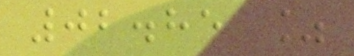02.85 %
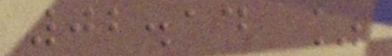02.14 %
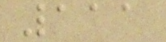111
